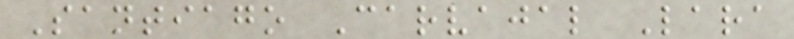Santiago Carvajal Lara
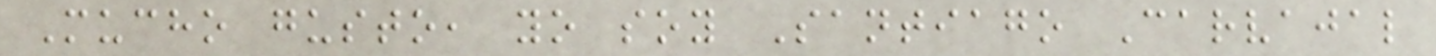Mucho gusto, yo soy Santiago Carvajal
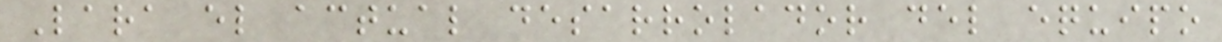Lara el actual desarrolador del equipo
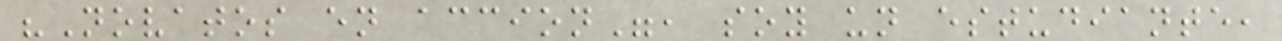"Novatos en accion", soy un estudiante,
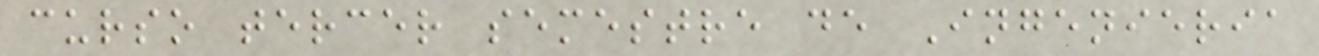curso tercer semestre de Ingenieria
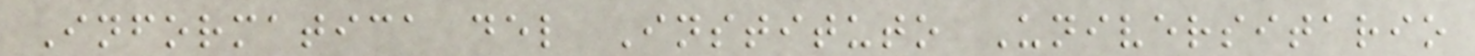Informatica del Instituto Universitario
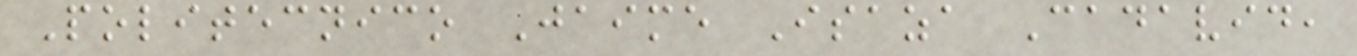Politecnico Jaime Isaza Cadavid,
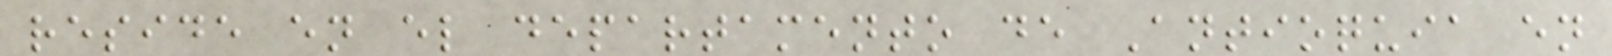reside en el departamento de Antioquia en
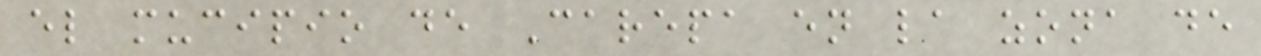el mucipio de Carepa en la zona de
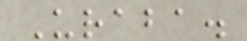Uraba.
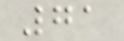71
